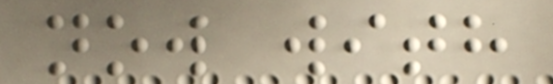now with
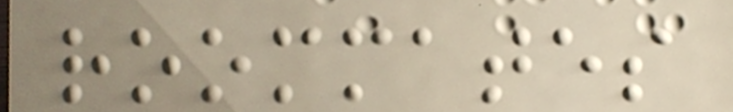roommates
